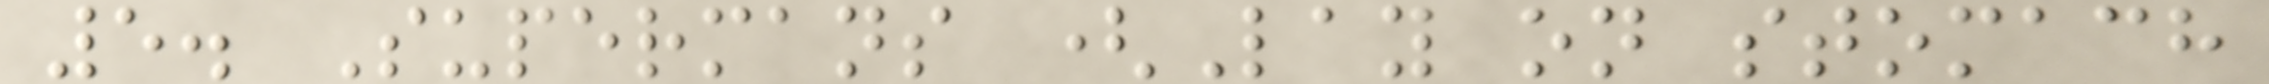5. Supermans (Lay on stomach
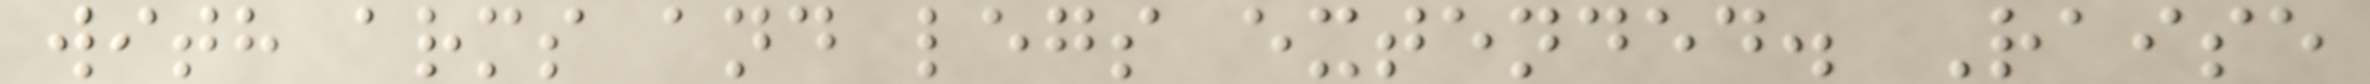with arms and legs extended. Raise
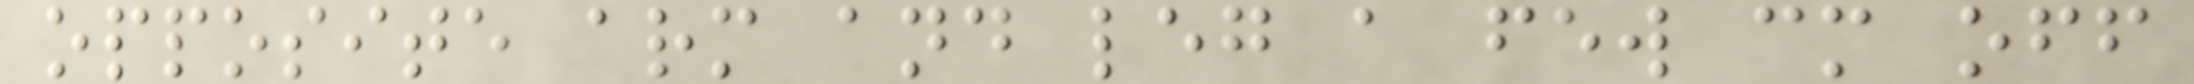opposite arm and leg a few cm off
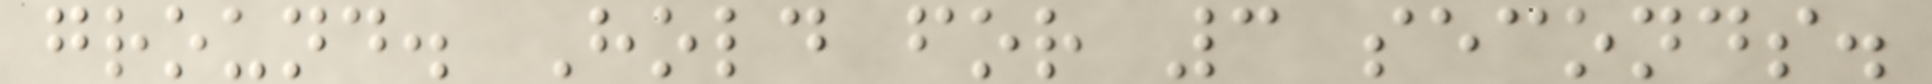ground. Hold for 3 seconds.
